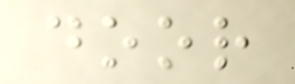door
